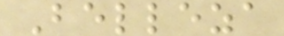Belleza
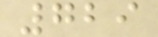729
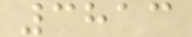3813
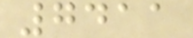7411
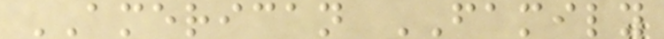AMERICAN FAMILY
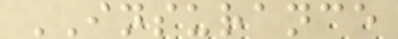INSURANCE
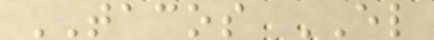TACOS EL
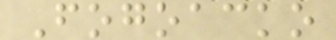Fogoacko
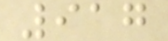917
